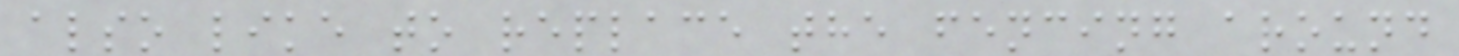also like to replace the fencing around
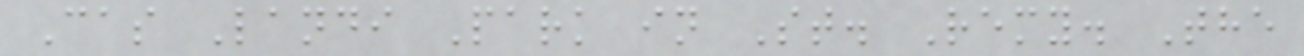Cas Landi Park in St. Remy. The
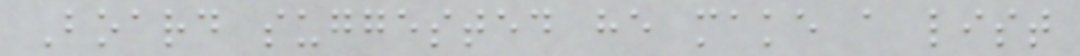Board suggested he make a list
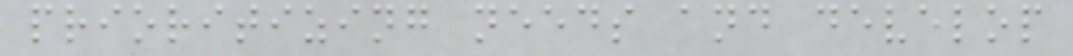prioritizing needs and develop
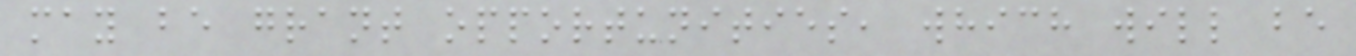may be grant opportunities, which will be
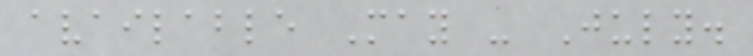available May - July.
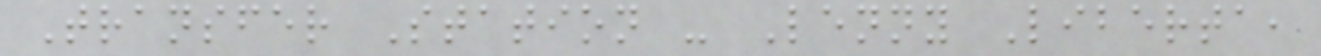Transfer Station - Lenny Liberta,
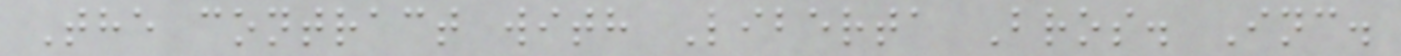The contract with Liberta Bros. Inc.
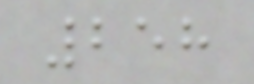258
